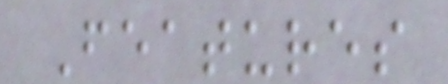Features
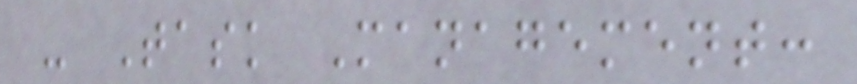- Task Management:
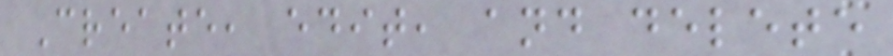Create, edit, and delete
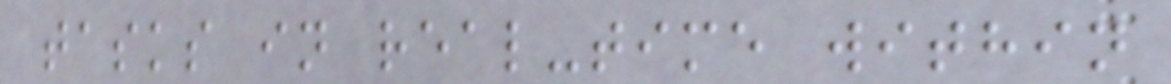tasks in real-time within
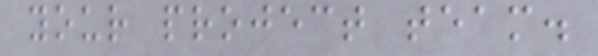your project team.
